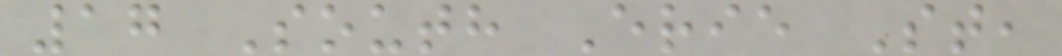17 South Erie St,
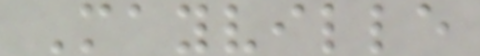Mayville
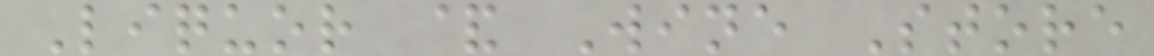Liquor & Wine Store
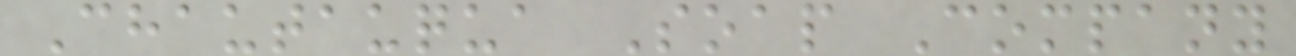Chautauqua Soap Company
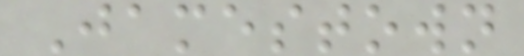Jamestown
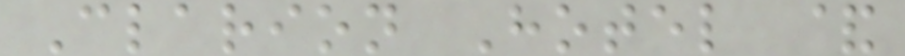Clarion Hotel &
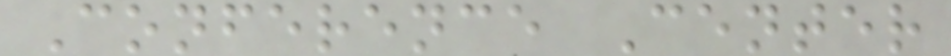Conference Center
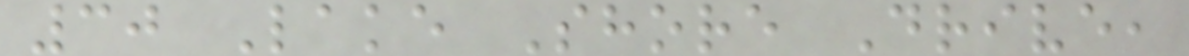30 Lake Shore Drive,
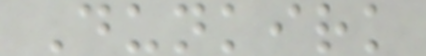Dunkirk
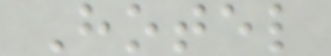Hotel
